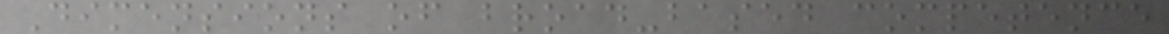Dimensions of broad-based competence
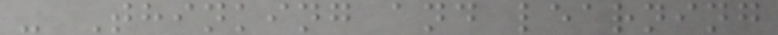- Thinking and learning
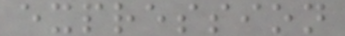expression
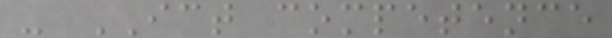- ICT competence
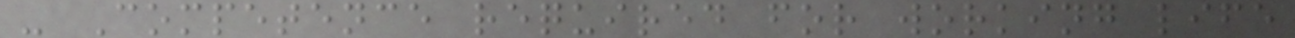- Competence required for working life
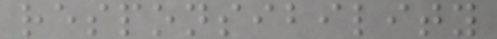responsibility
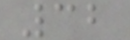32
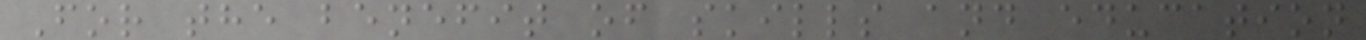For the benefit of skills and education
